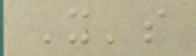It's
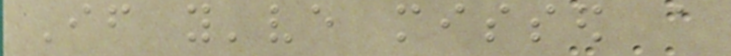If you've missed a
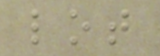lot
